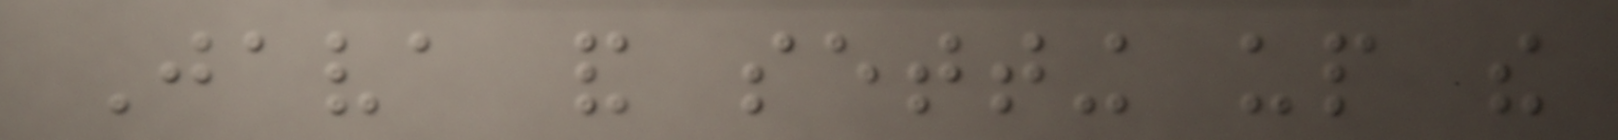Java and setting up the
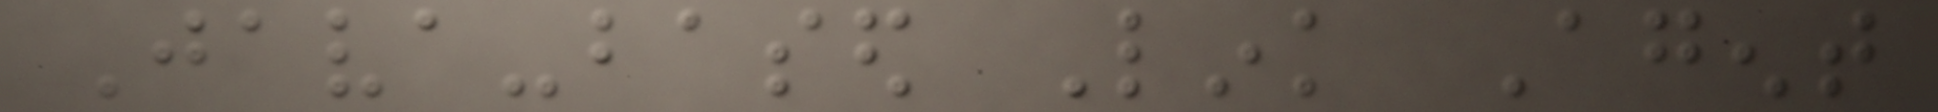Java-based Link Agent
